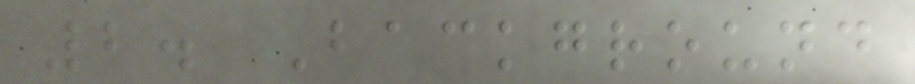2. Background
